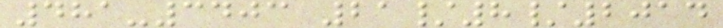481-3403 21/8/2014
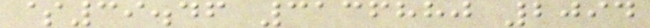$39.46 3136880 2094
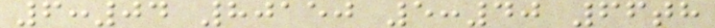6:04 80150 5:40 66th
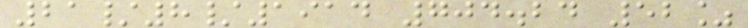21/8/1914 704.24 52%
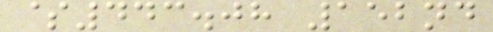$443.08 152nd
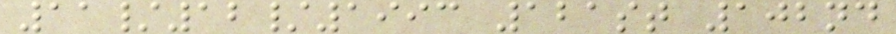11/12/1993 121st 102nd
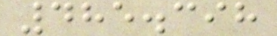485.398
